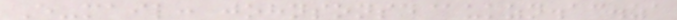E-mail: johnsonsd@ukzn.ac.za
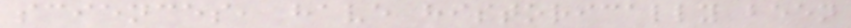sciences, have historically been
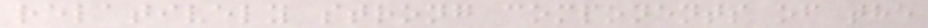relatively strong components of the
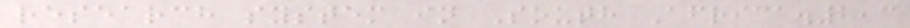research system in South Africa.2,3
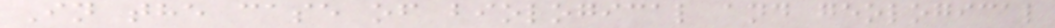In the case of biological and geological
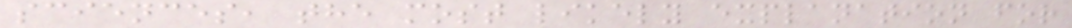sciences, the most likely explanation for
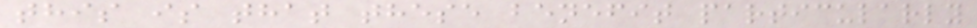this is that these benefit particularly
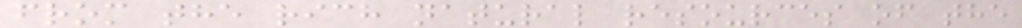from the rich natural resources of the
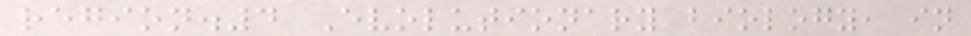region.4 Evolutionary biology, in
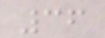36
